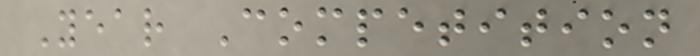Year Competition
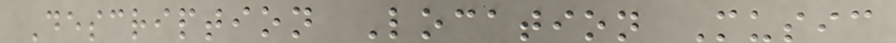Description Location Music
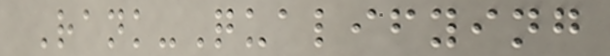Rank-Qualifying
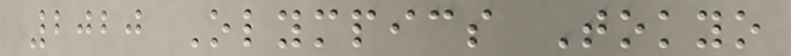2020 Olympics Tokyo
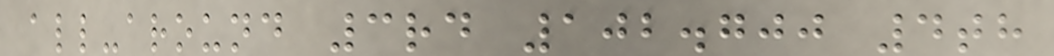all-around 3rd 102.700 4th
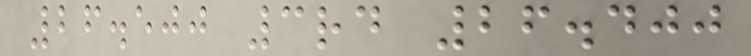26.500 3rd 26.400
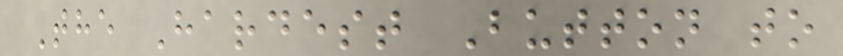The Hardest Button to
